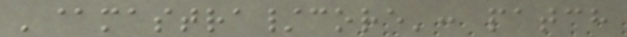'@mastra/core': patch
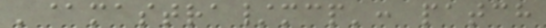'@mastra/mcp': patch
